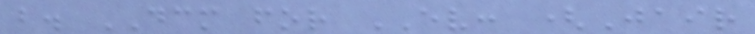b. DCM for EV: (Jair
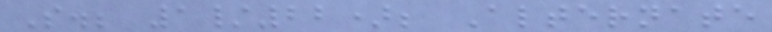S.; 1/22); Alternate
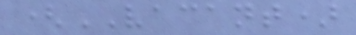(VACANT)
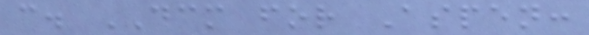c. DCM for Aspen:
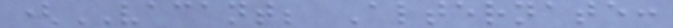(VACANT; Alternate:
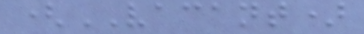(VACANT)
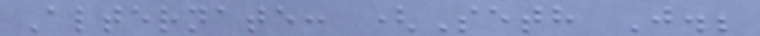Alternate: (Seth J.;
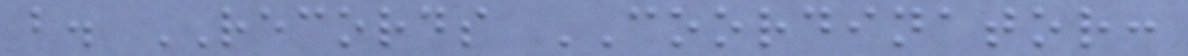b. RECORDS COORDINATOR:
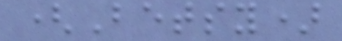(Betsy)
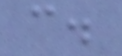c.
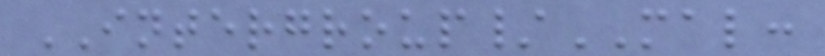INTERGROUP/MAL:
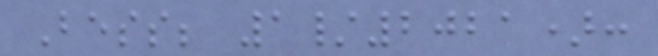Bess; 1/2021):
